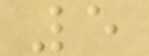5
